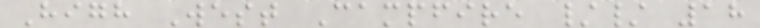High West Campfire // 18
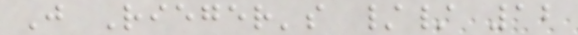J Rieger's // 12
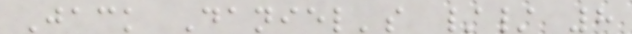Jack Daniel's // 8
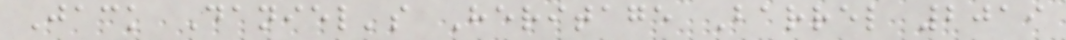Jack Daniel's Heritage Barrel 2019
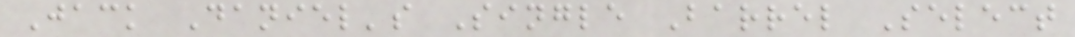Jack Daniel's Single Barrel Select
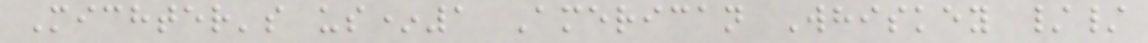Michter's us*1 American Whiskey //
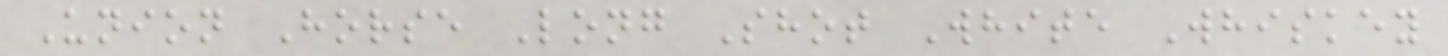Union Horse Long Shot White Whiskey
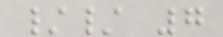// 7
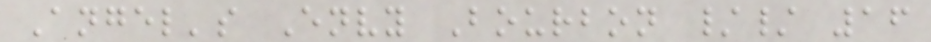Angel's Envy Bourbon // 16
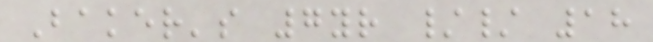Baker's 7yr // 18
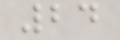24
